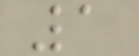1
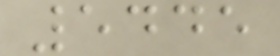5445
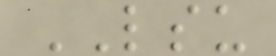LSU
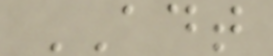ADT
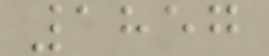1857
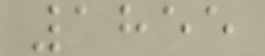1855
